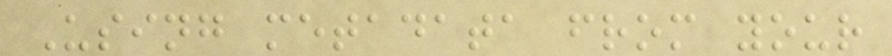Using metadata from your
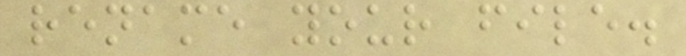rename your file.
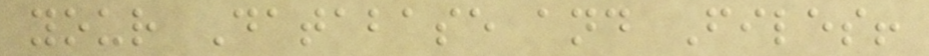your Database and Files!
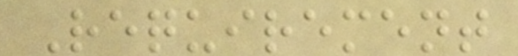Requirement
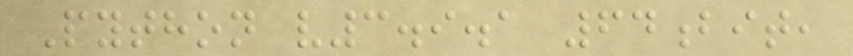Python v3.9.1 64bit,
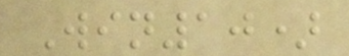Win10)
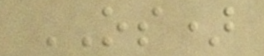OS)
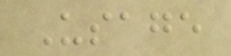Usage
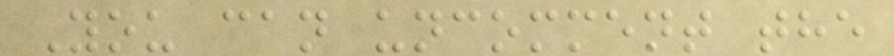You can uncomment the
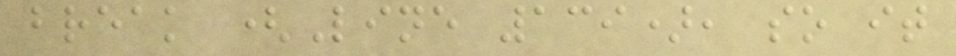break (Line 139), so it
